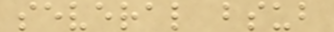several bsub
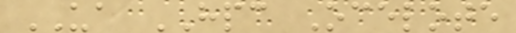UA HPC Ocelote
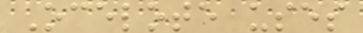Ocelote uses
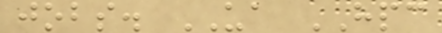jobs. UA HPC
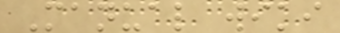Manual wiki
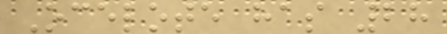Ocelote has 28
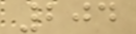204
